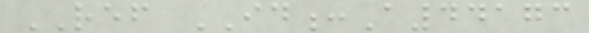REF ID:A44173
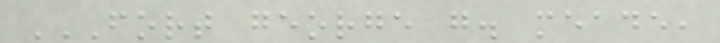FORT GEORGE G. MEADE,
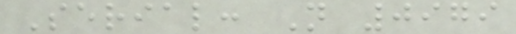Serial: N 0979
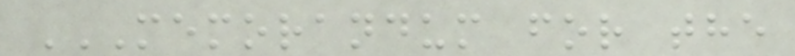MEMORANDUM FOR THE
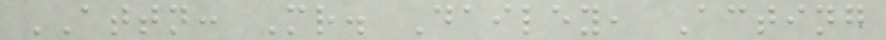ATTN: Mr. Dailey, Acting
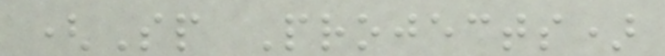(Sp Projects)
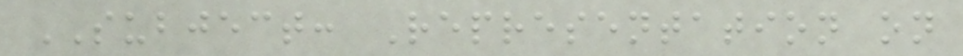SUBJECT: Representation on
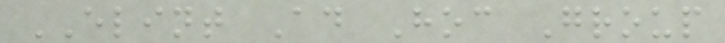ELINT Ad Hoc Group
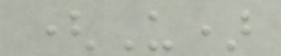(U)
